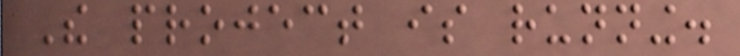The project is running.
